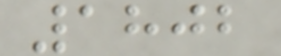1802
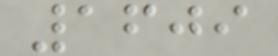1609
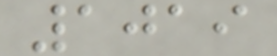1019
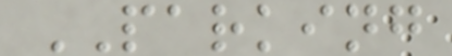PARKING
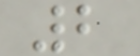2
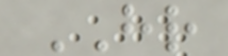HR
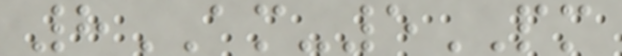8AM-5PM
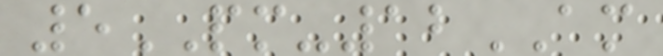5PM-12AM
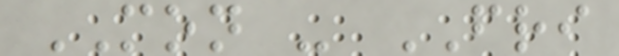MON - FRI
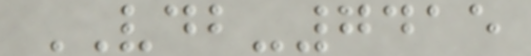VDB-7415
